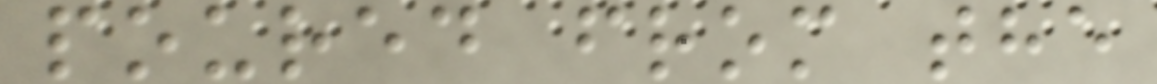poured from the
